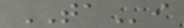TAi
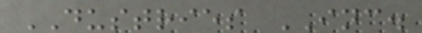DUSTRIES INC.
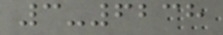3-6238
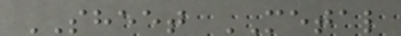SHEET METAL
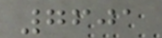7601
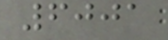6001
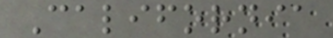California
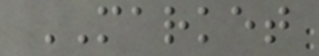MARKET
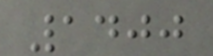1400
